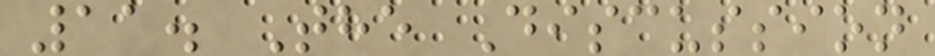11. The Discussion
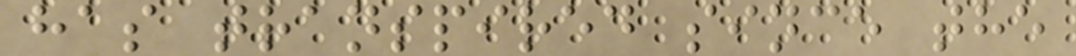has transpired since the
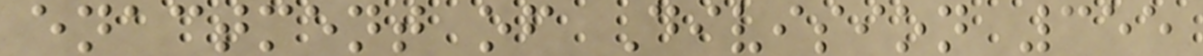enactment of Division 355
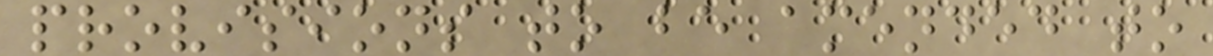provisions to be amended to
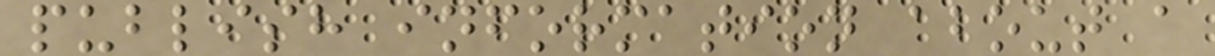publish information about a
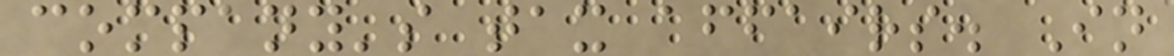company's tax affairs. In
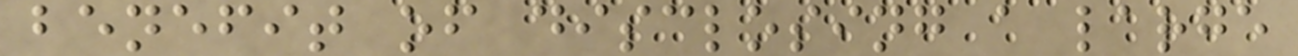benefit of disclosing a large
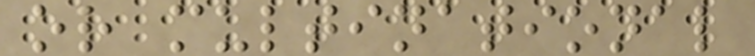or multinational
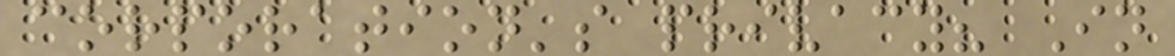corporation's privacy? In
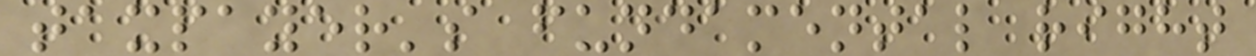taxpayer's fundamental right
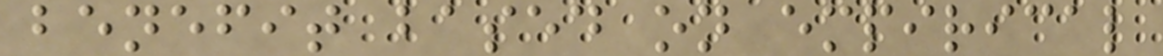benefit based on empirical
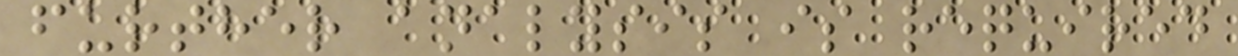further analysis is required
